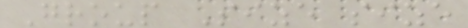Group Size size
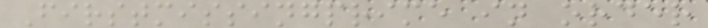Firstmissingprime in order
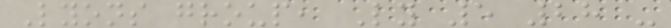Lyons group, Ly 5 28 -
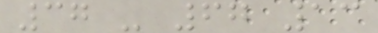37 - 67 13
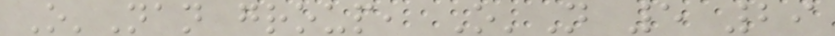O'Nan group, O'N 5 29
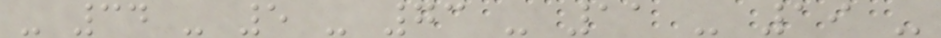- 34 - 5 - 73 - 11 - 19 -
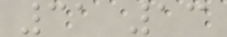31 13
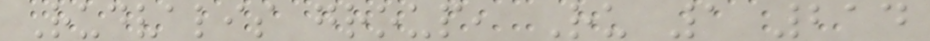Rudvalis group, Ru 1 214
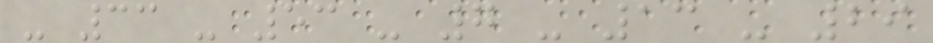- 33 - 53 - 7 - 13 - 29
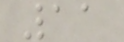11
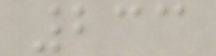233
